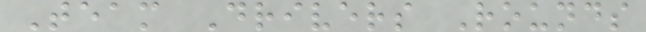Team Drivers Rounds
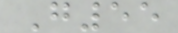G55
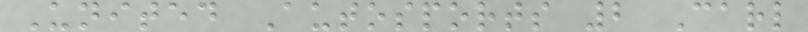United Autosports 2 Carl
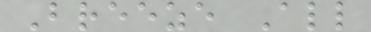Breeze All
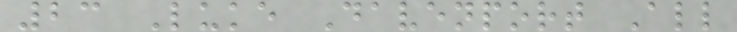23 Luke Davenport All
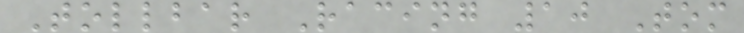Tollbar Racing 10 Tom
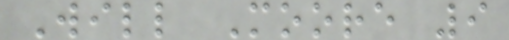Will Moore 9
